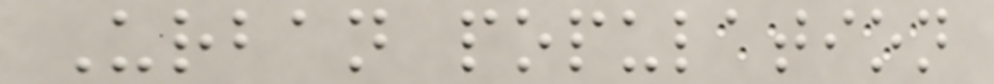Urban population
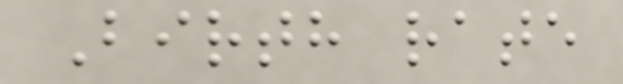Birth rate
